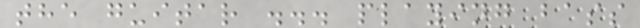the guitar ... playing bass
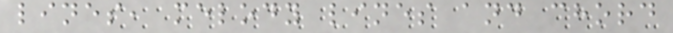lines, melody lines and chord
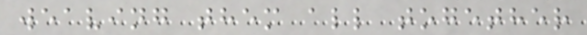weaving them all together
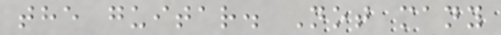the guitar. Not many
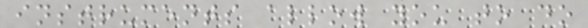instruments allow you to do
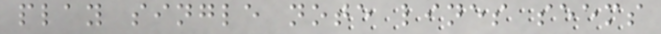play single note lines seems
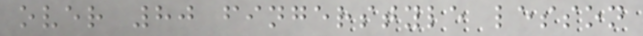over 80 fingerstyle lesson
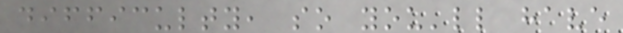difficulty, so you'll have
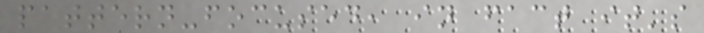pattern-focused, in fact it's
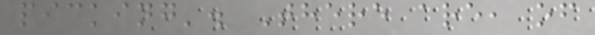picking'. There are, of
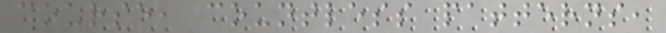course, countless patterns,
